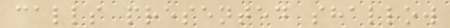calls presented shallow
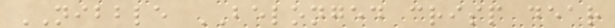NIBBLE BELONGED crisp dear
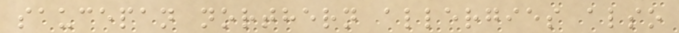saucepan northern allergies also
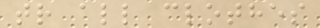tr all clothes
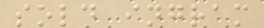sold ingram
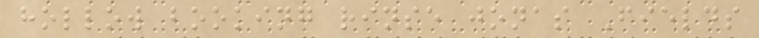hollow booking rinse jonas Fields
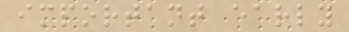important early
